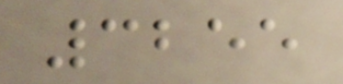3255
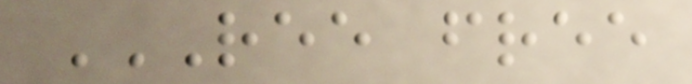REE FREE
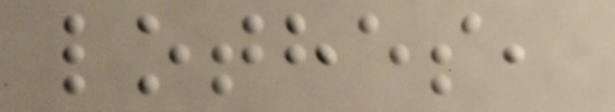lothes,
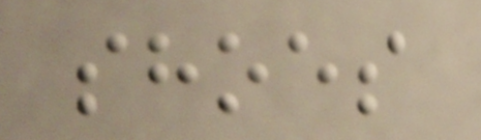shoes
